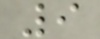9
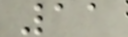11
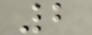2
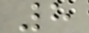8
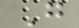G
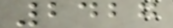2427
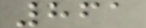861
